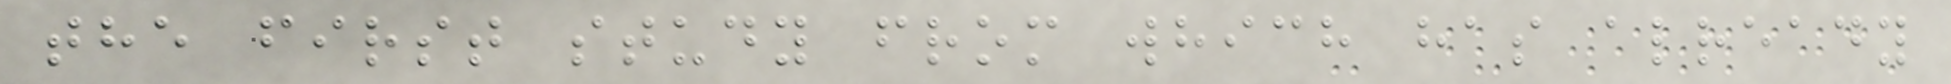the first study from which has already
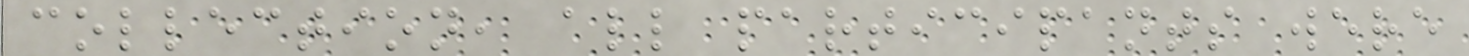collection, all participants were
